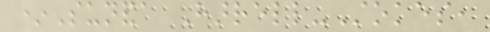*Sunanda Harrell-Stokes,
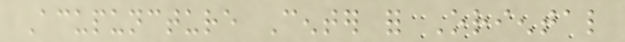Acupuncture Center for Oriental
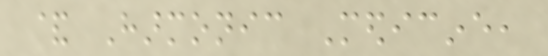& Harmonic Medicine,
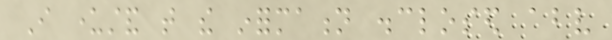I understand that the information disclosed above
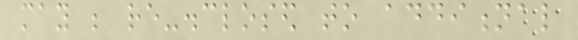may be re-disclosed to additional
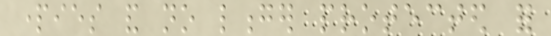parties and no longer protected for
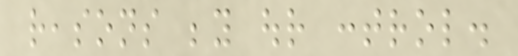reasons beyond our control.
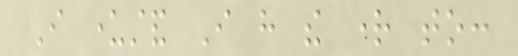I understand I have the right to:
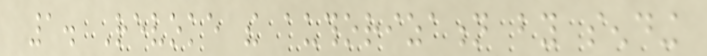1. Revoke the authorization by sending
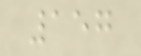157
